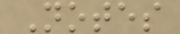Notes
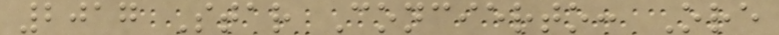2017 Star Concierto: Ore
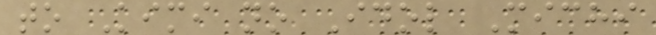to Kimi no Idol Michi
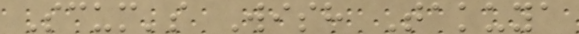Scum's Wish Takuya
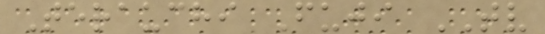Terauchi Fuji TV
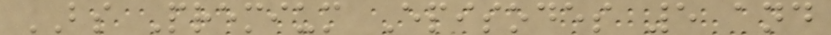BS Premium Episodes 5 and
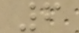6
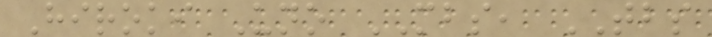Hiroki Uno MBS, TBS
